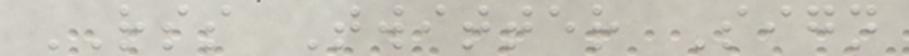RSS Twitter Sign
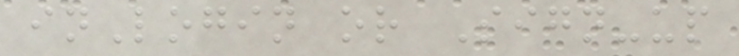inLogin or Sign-up
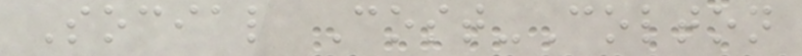Social Cost-Colton
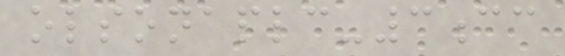olsonaplc-3cc
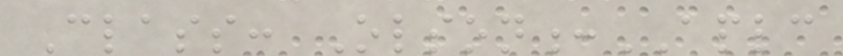Class: Olson:APLC
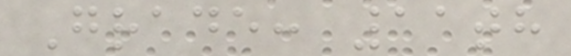Grade: 11th
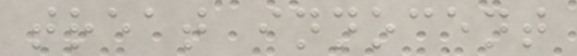treat innocent
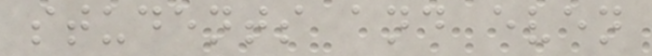students and even
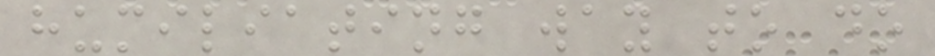humiliating way to do
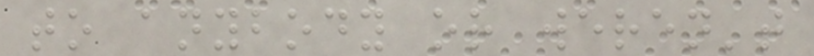to anybody or weren't
